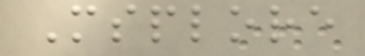Msplore
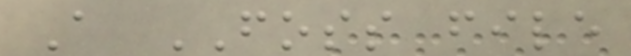A FOSS file
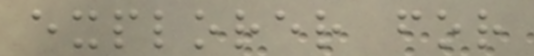explorer for
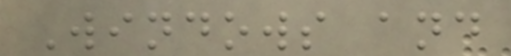Windows and
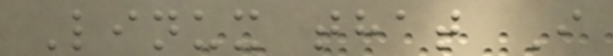Linux that I
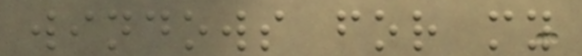windows for my
